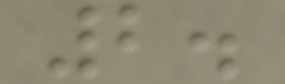2.
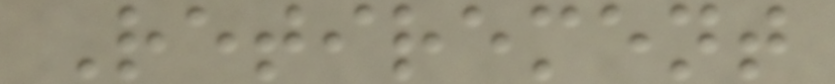Retirement
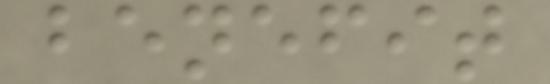benefit
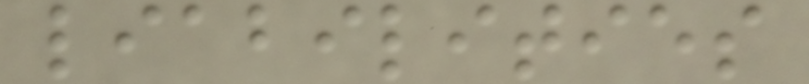liabilities
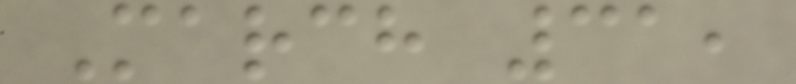March 31,
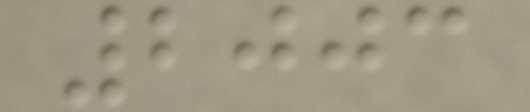2003
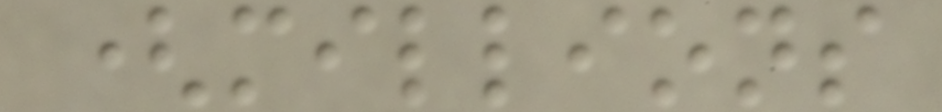(millions
